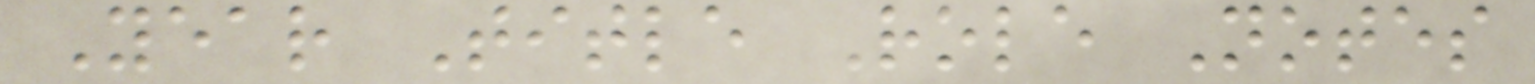Year Title Role Notes
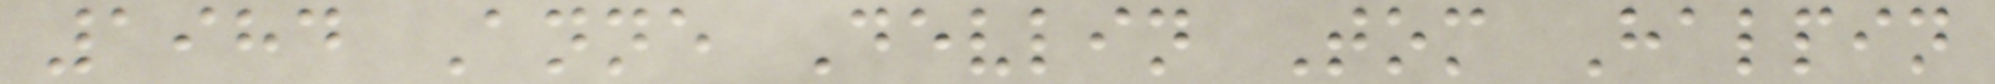1984 Anne Devlin Tom Halpin
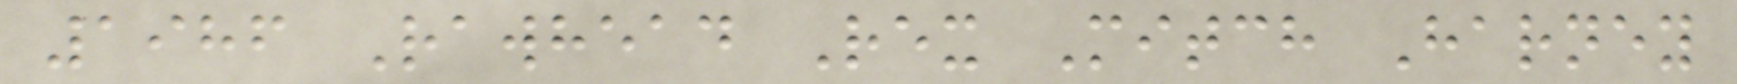1986 Rawhead Rex Mitch Harney
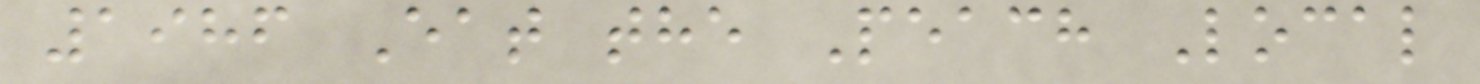1986 Eat the Peach Local
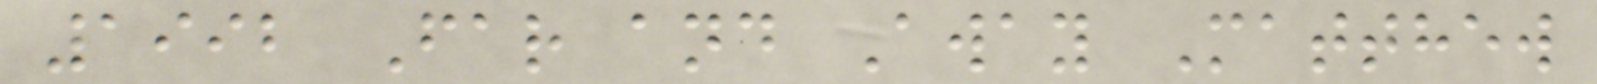1992 Far and Away Matthew
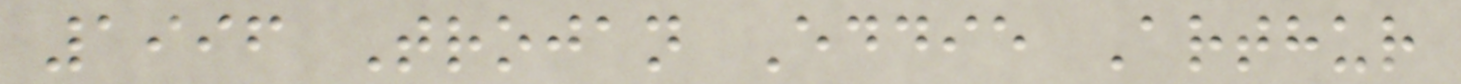1996 Trojan Eddie Arthur
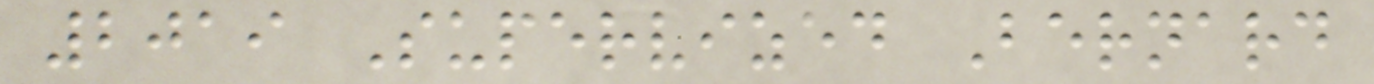2019 Supervized Bernard
